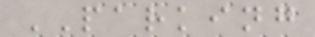PARKING
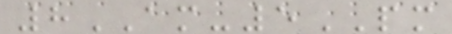8AM-5PM
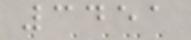3451
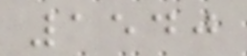1540
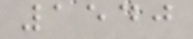1540
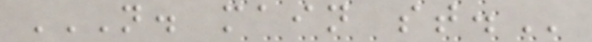N. MAIN ST.
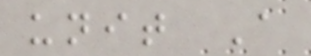unit A
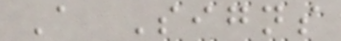A Signs
